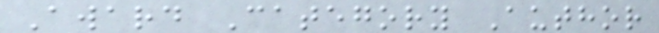Award Category Author
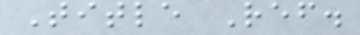Title Ref.
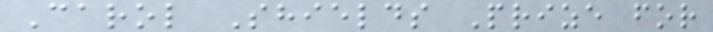Carol Shields Prize for
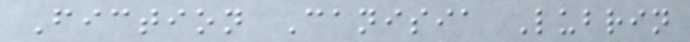Fiction Canisia Lubrin
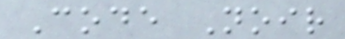Code Noir
